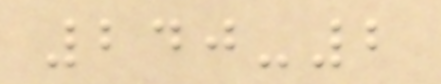240-2
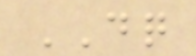DQ
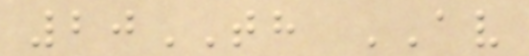20TH AV
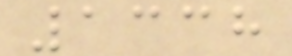1338
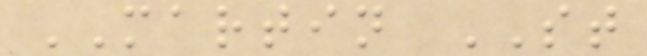MARTIN ST
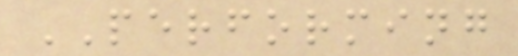PERFORMING
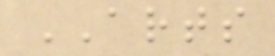ARTS
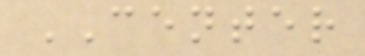CENTER
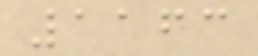1163
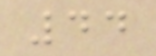44
